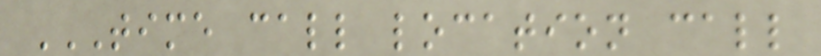TIME CALL LOCATION CALL
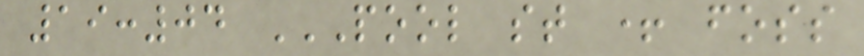19:04 POOL ST + FOSS
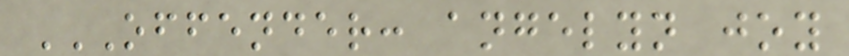OFFENDER: ANGELYN JOY
